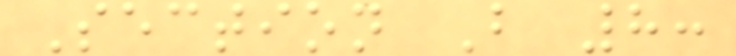Section B 8:
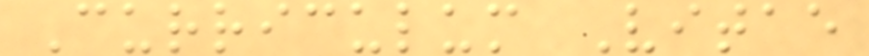Curriculum Vitae
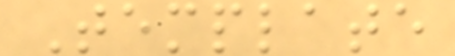Template
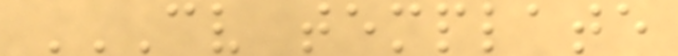CV TEMPLATE
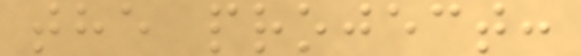the project:
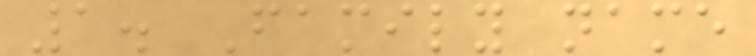1. Family name
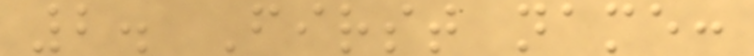2. First name:
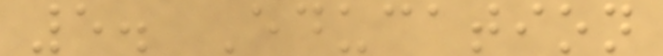5. Education
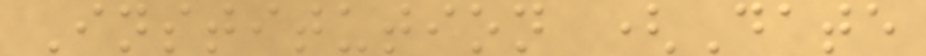Institution (Date
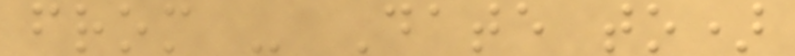from - Date to)
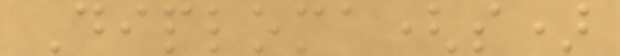Diploma(s)
